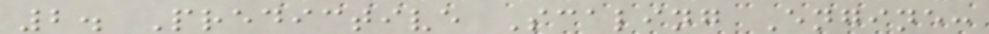2. Predictive Scaling Engine:
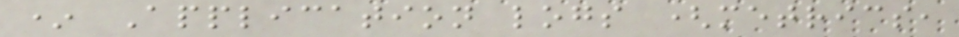* Application logs (metrics,
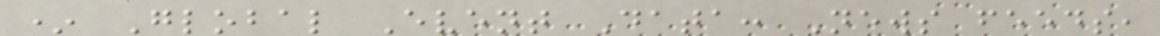* Global Event Data: News feeds,
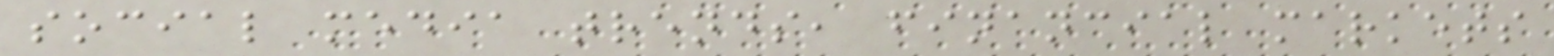social media trends, financial markets
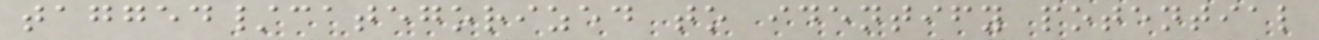tagged/categorized to identify potential
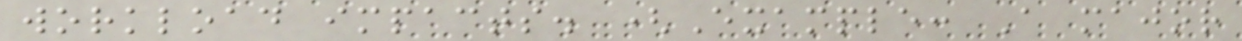workload impacts. (Example: A major
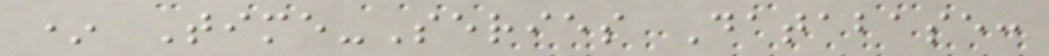* Time-Series Database:
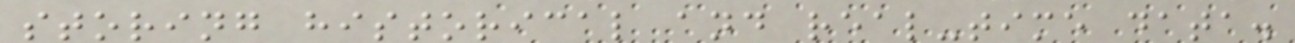storing historical and real-time data.
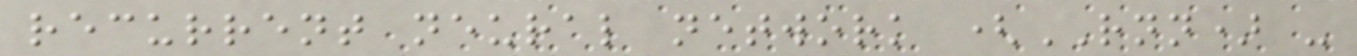recurrent neural network (RNN) -
